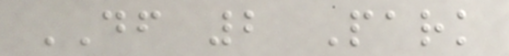DF 2 Park
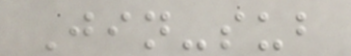Jin-sub
